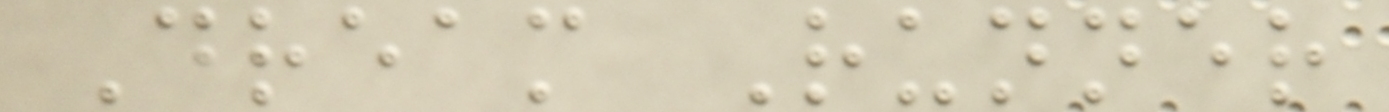Dream Runner
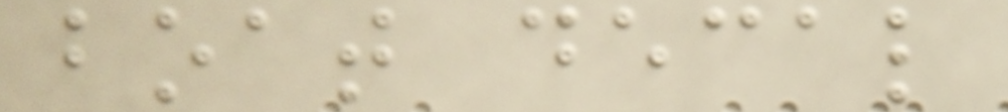boat decal
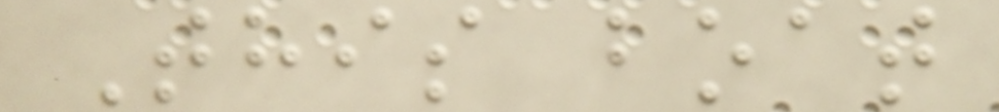This boat
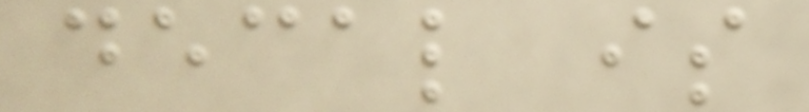decal is
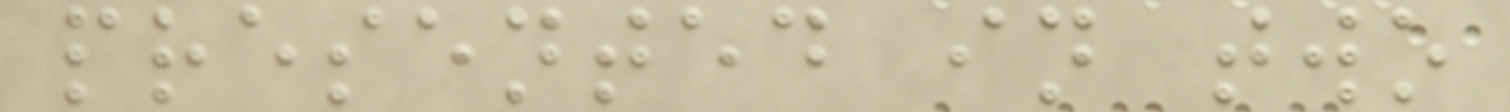presented in two
